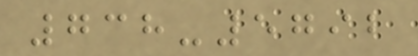738-5792
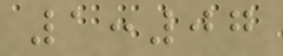1:07
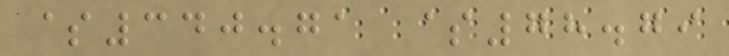$340.71 $78.79
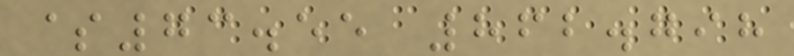$73.55 862.798
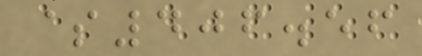$406.56
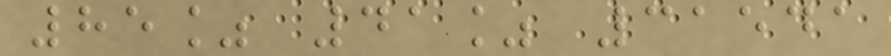85% 41% 31541
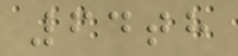64th
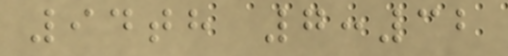94th 7:32
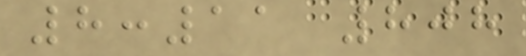8:11 808
